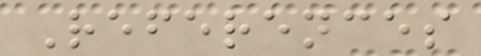References
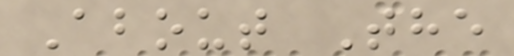About The
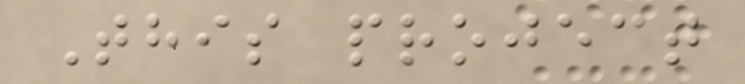This project
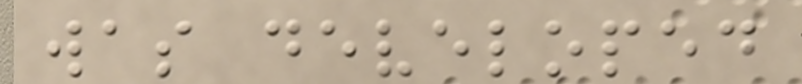was developed
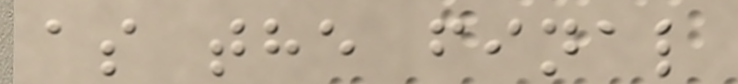as the final
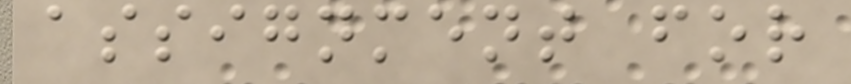assignment for
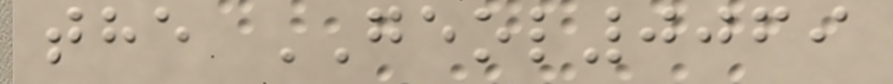the GEOL0069
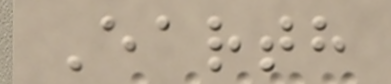Earth
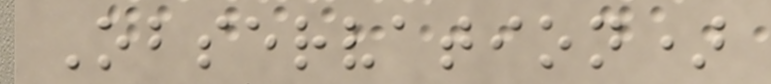Observation)
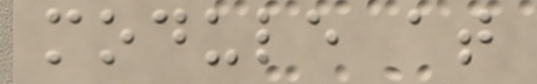module at
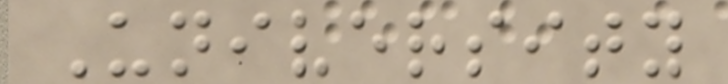University
